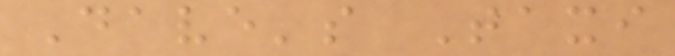Dave's Taxi
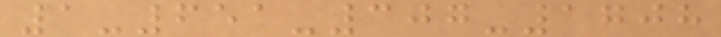1-651-307-1708
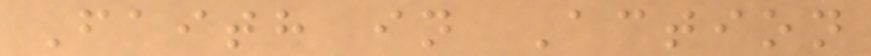Faith in Action
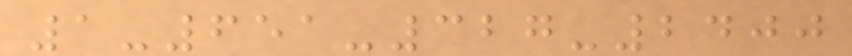1-651-327-2400
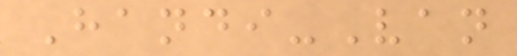Handi-Van
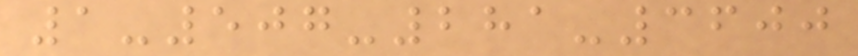1-507-281-3600
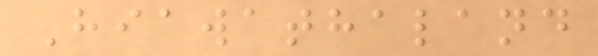Hiawathaland
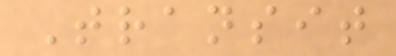Transit
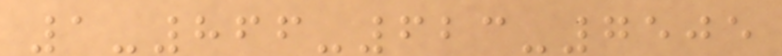1-866-623-7505
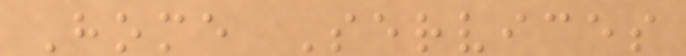Home Services
